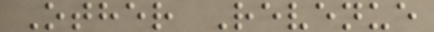Other Revenue
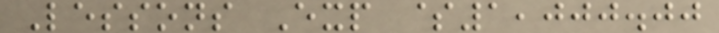Lessons Exp $1,000.00
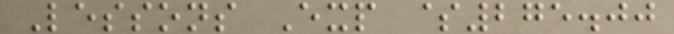Lessons Exp $275.00
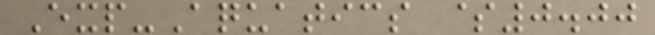Exp-Aquatics $0.00
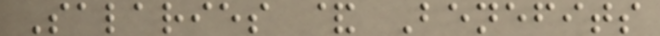Salaries & Benefits
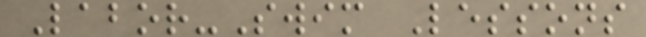Labor-Swim Lessons
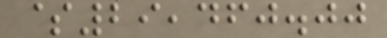$29,460.00
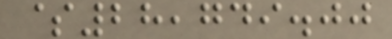$28,749.00
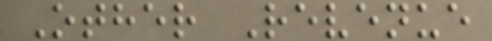Other Revenue
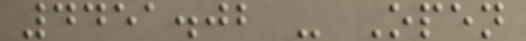4451.02 - Open
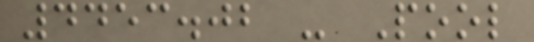4453.02 - Pool
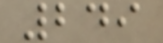249
